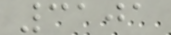3101
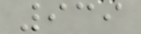939
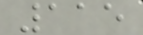115
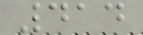414
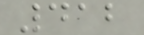412
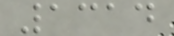1314
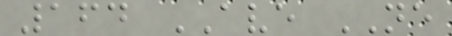164 AVE NE
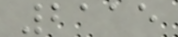2115
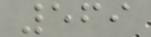569
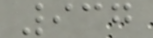937
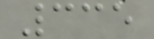335
